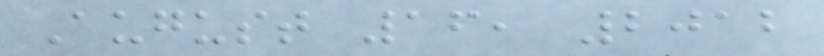August 16, 2012
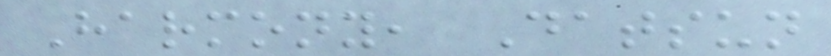Harmony, Datsun
